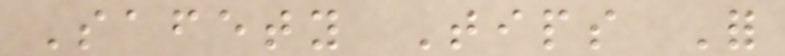Safety Tips For
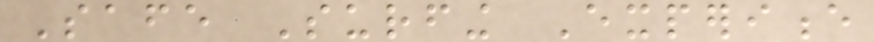Safe Surfing Experience
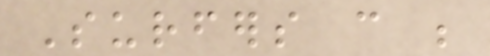Surfers can be
